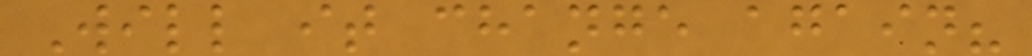Will it change again?
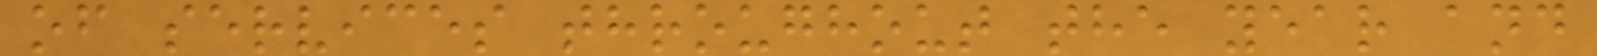of services throughout the year and
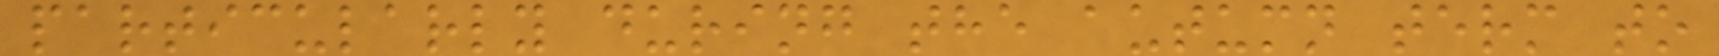particularly during the autumn term to
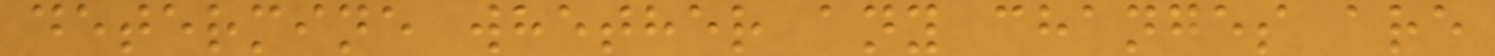determine whether any changes are
